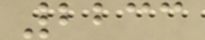2233
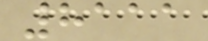8111
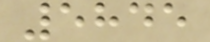5845
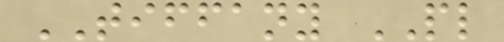TIFFANY PL
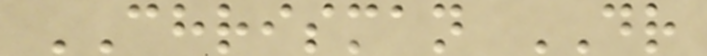CHRISMAN DR
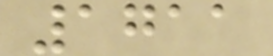1711
